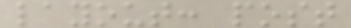layout: post
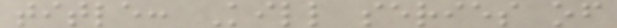title: Kill series of
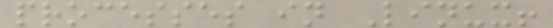processes in Linux!
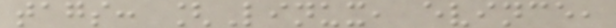tags: [Linux, evince,
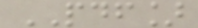PDF]
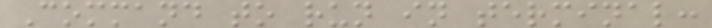Command to run in terminal:
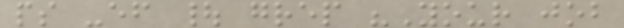ps -ef | grep "Your job
